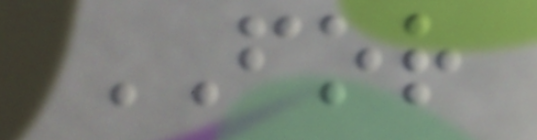FOR
